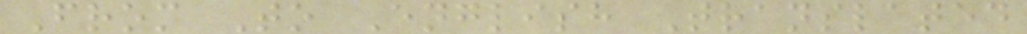From To English Translated
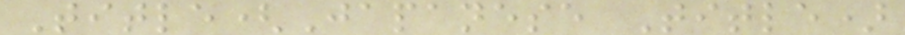Title(Japanese Title)
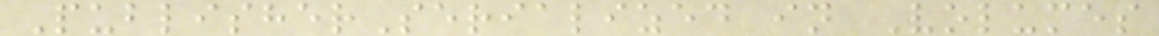PublisherSerialized in Volumes
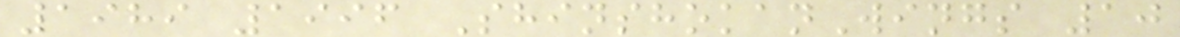1989 1996 ShinshokanWings 10
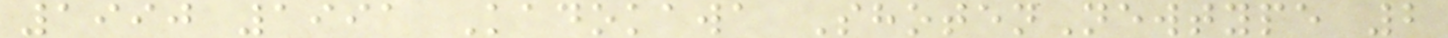1990 1991 Kadokawa ShotenNewtype 2
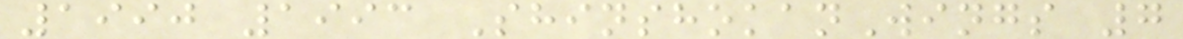1990 1993 ShinshokanWings 7
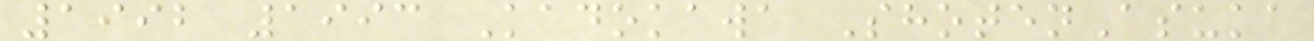1992 1993 Kadokawa ShotenAsuka
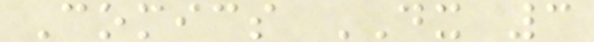Comics DX 3
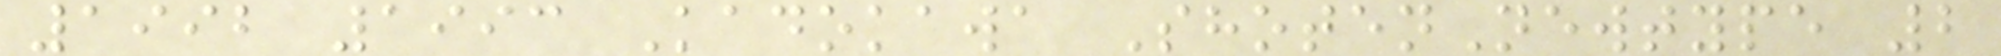1992 1993 Kadokawa ShotenNewtype 2
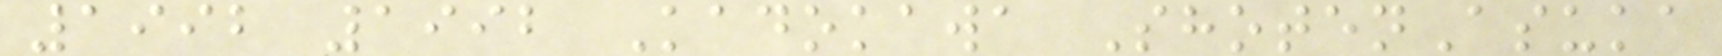1992 1992 Kadokawa ShotenAsuka
